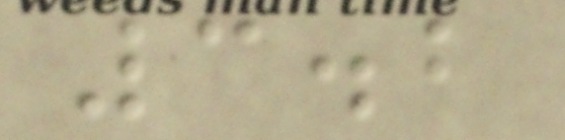3.2
